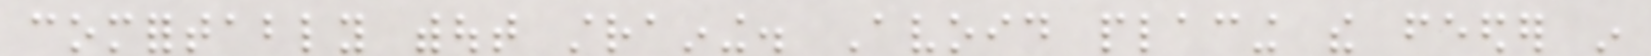comfortably without straining. Avoid placing the feeder in
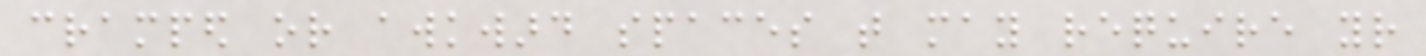cramped or awkward spaces that may require your
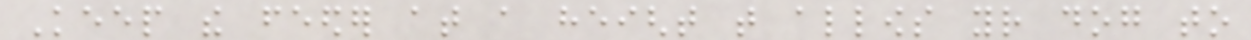Keep the feeder at a height that allows your dog to
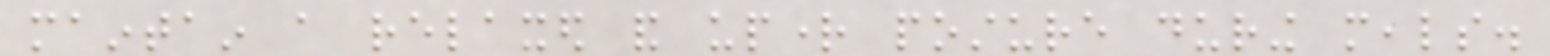maintain a relaxed and upright posture during meals.
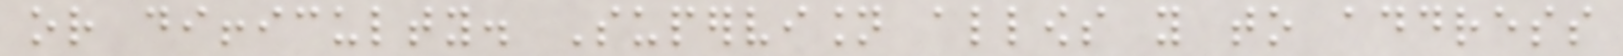or difficulty. Supervision allows you to address
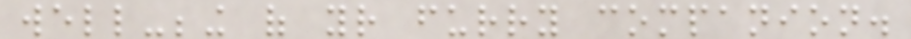well-being of your furry companion.
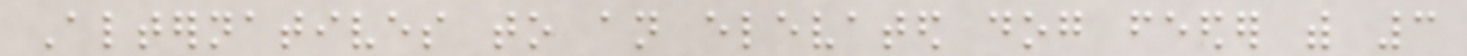Alternatives to an elevated dog feeder with 3
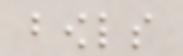bowls
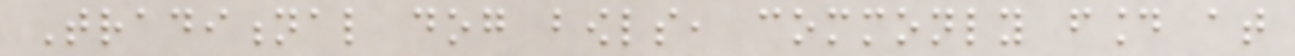Traditional dog bowls, commonly found at
